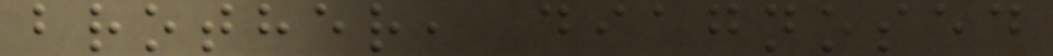brother, diagnosed
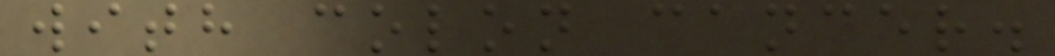with colon cancer.
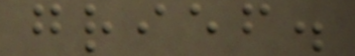grief.
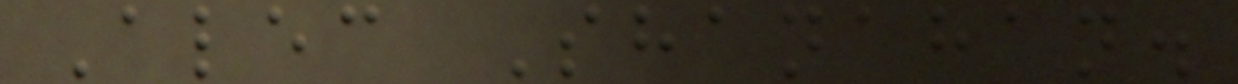Alec Shanahan.
